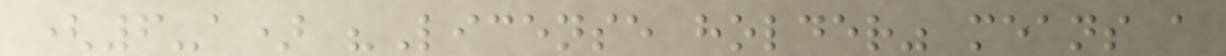(6-a) "License holder" means a
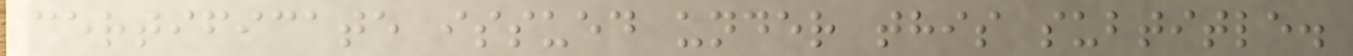certificate issued under this subtitle.
